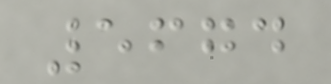5674
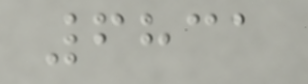6831
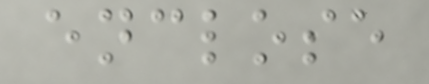enclose
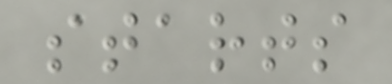starts
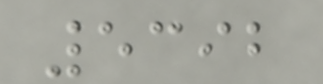5392
